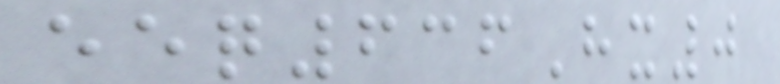eeq636Hx0
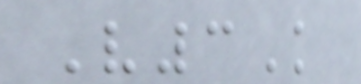V3K
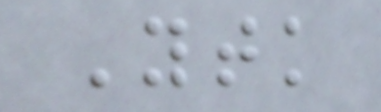Ytk
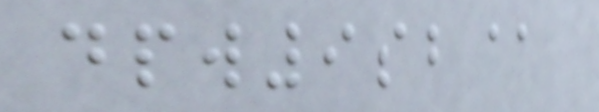dpw9sb@
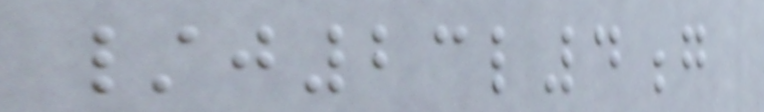/j23l4g
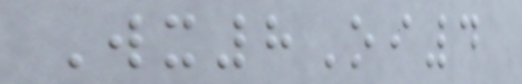Wx8Oi4
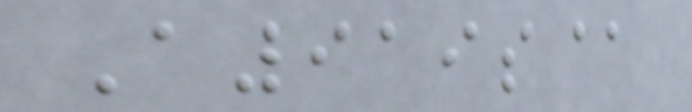A919s@
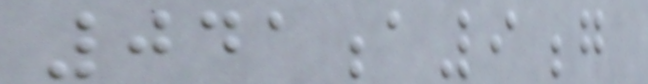041a9g
